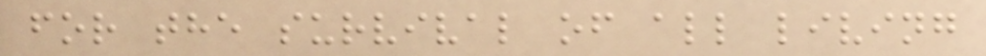for the survival of all living
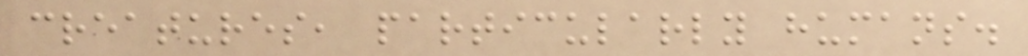creatures, particularly humans.
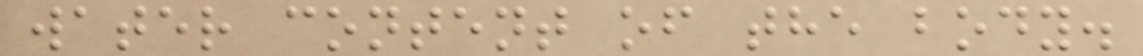water content of the body.
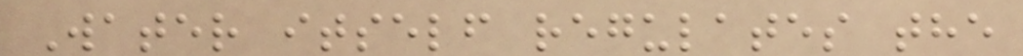Water itself regulates the
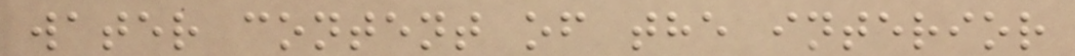water content of the interior
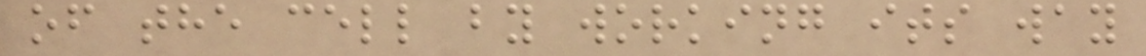of the cell by working its way
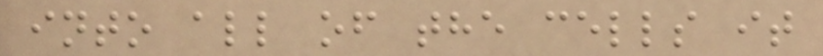into all of the cells it
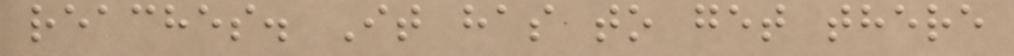reaches. It has to get there
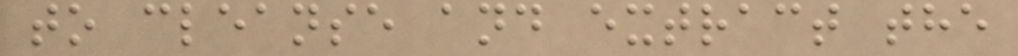to cleanse and extract the
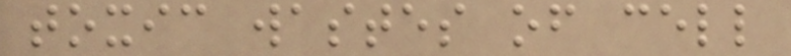toxic wastes of cell
